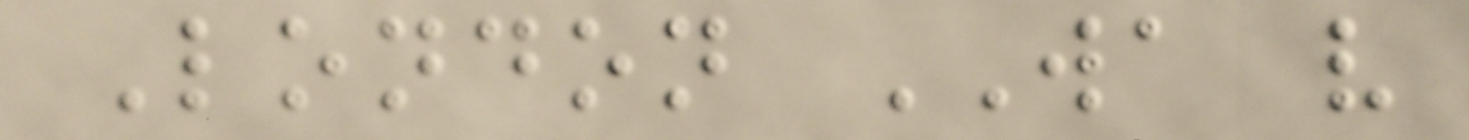London WA v
